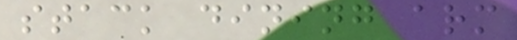stack dining arm
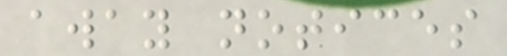away notices
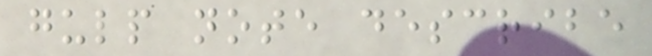gulp note describe
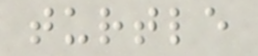turtle
